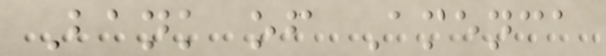Bank of Amenca
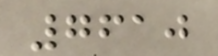7610
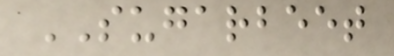SUGARBEET
